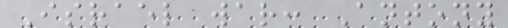Israel war: Antony
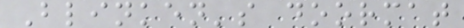Blinken's doormat
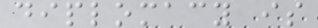diplomacy is
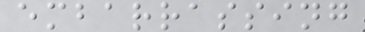embarrassing
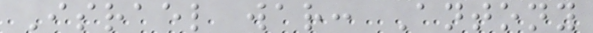Israel war: Antony
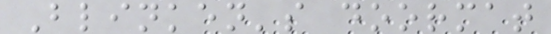Blinken's doormat
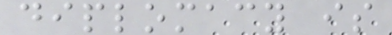diplomacy is
